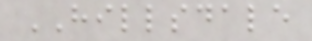HILLSDALE
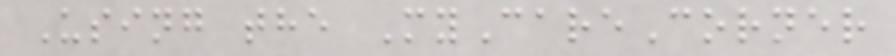Using the MyCareCorner
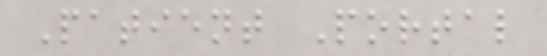Patient Portal
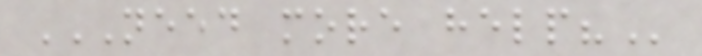NEED MORE HELP?
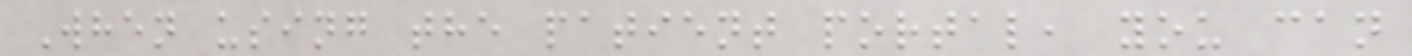When using the patient portal, you can
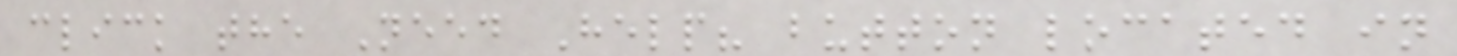click the Need Help? button located in
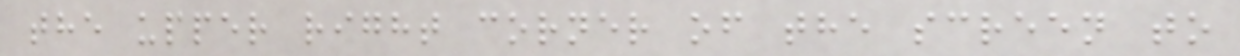the upper right corner of the screen to
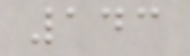143
